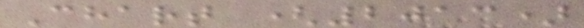Chart (2013)
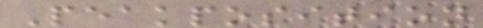Peakposition
